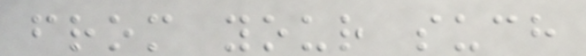from your such
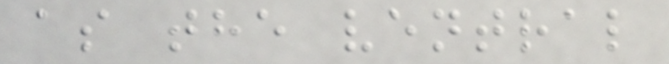as the ventral
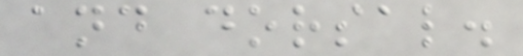and dorsal.
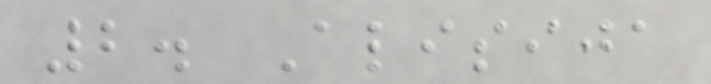2. Alisija
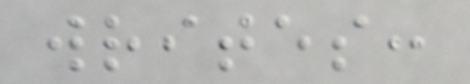writes:
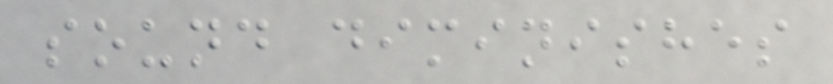sound diminishes
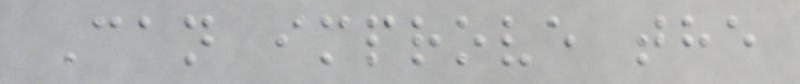Can improve the
